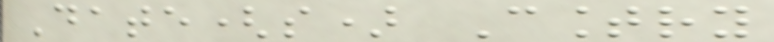Date(s) Country
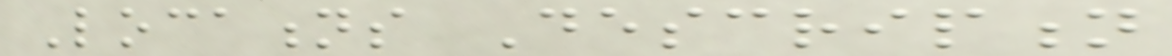Locations Description
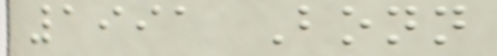1991 Bonn
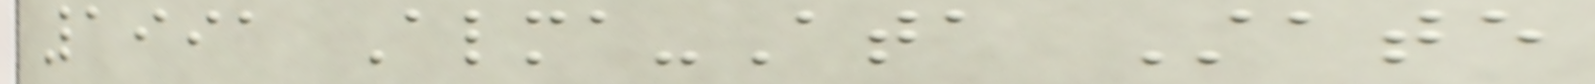1991 Alma-Ata State
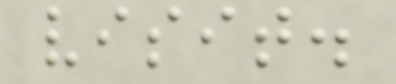visit.
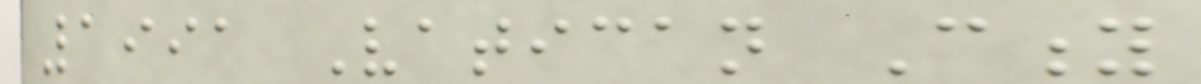1991 Vatican City
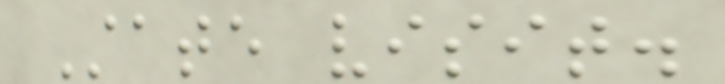State visit.
